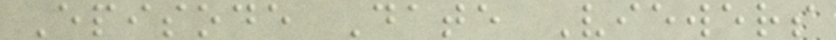Episode Date Viewers
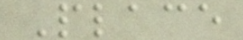Place
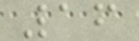16
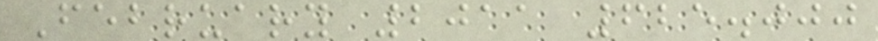February 2011 625.000
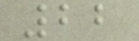22
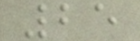25
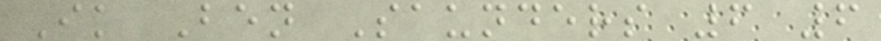Ik Ben Saunders 6 6
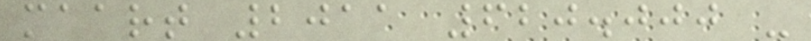maart 2011 620.000 -
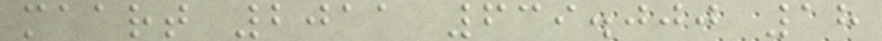maart 2011 639.000 18
